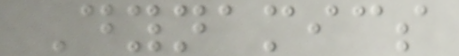Dynamics
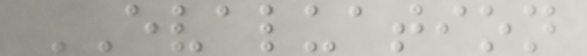EVALUATION
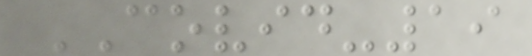COVID-19
